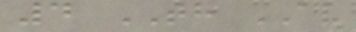4 TH AV
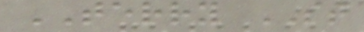TERRY ST
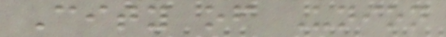City of Union
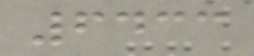6433
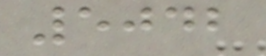5042
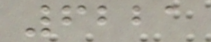6221
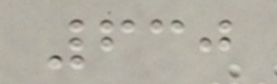630
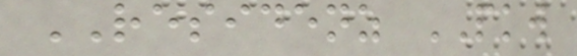RESIDENZ PKW
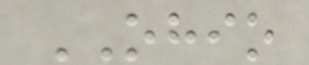OHIO
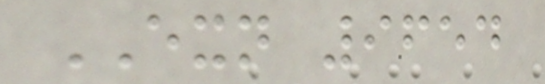EXN 9654
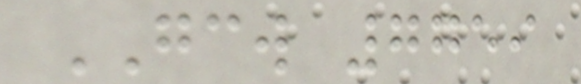GCW 7759
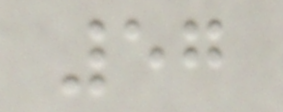57
